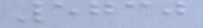5730
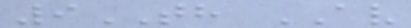9TH AV
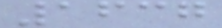1637
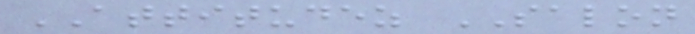ATTITUDEZ SALON
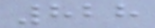828
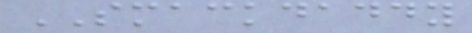SMACKDADDY
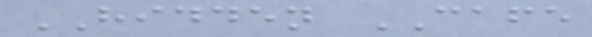HIDDEN CAFE
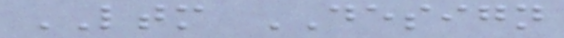LTM DESIGN
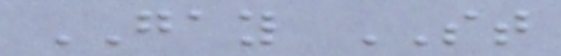GAY ST
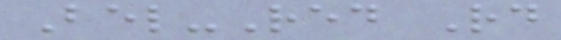Bel-Red Rd
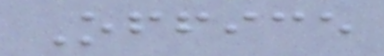Office
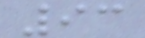93
